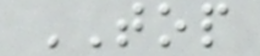TOP
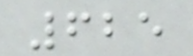625
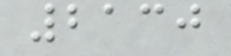2130
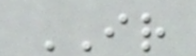IR
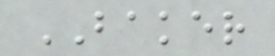BAKER
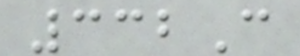332C
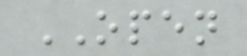OPEN
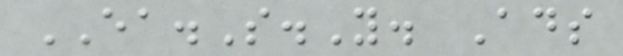EA.S.Y. Ads
